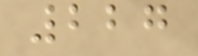227
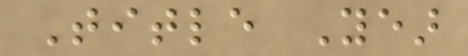Title Year
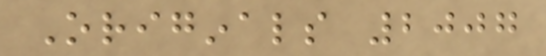Originals 2007
